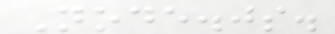Node.js.
